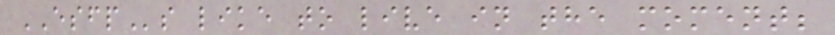ESFPs like to live in the moment;
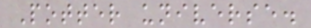Potter universe.
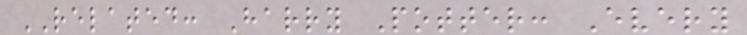RELATED: Harry Potter: Every
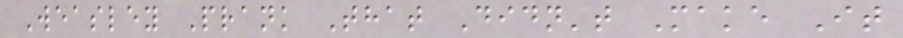Weasley Prank That Didn't Make It
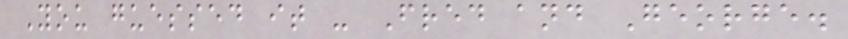You guessed it - Fred and George.
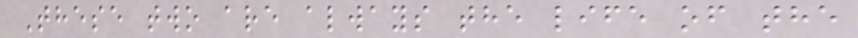These two are always the life of the
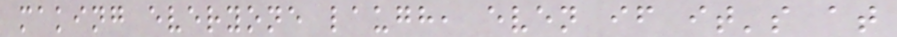making everyone laugh, even if it's at
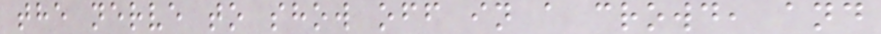the nerve to show off in a crowd, and
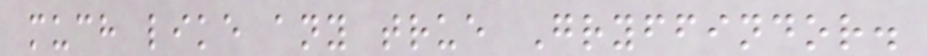much like any true Gryffindor.
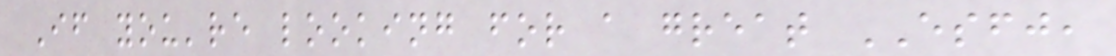If you're looking for a great ESFJ,
